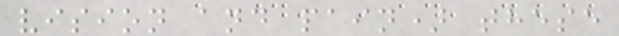vision and pain) these
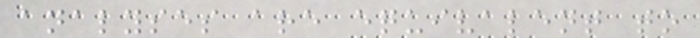analyses are equivalent to
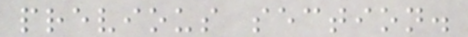previous section.
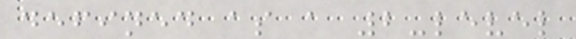defined as a 2-level
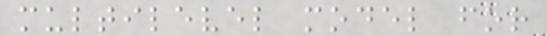multilevel model for
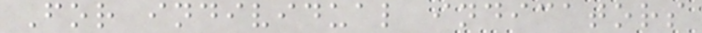For individual indicators
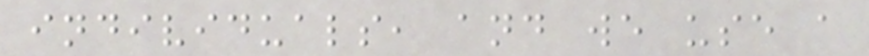individuals, and we use a
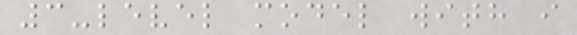3-level model with i
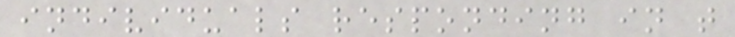individuals responding in t
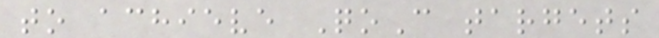to achieve QoC targets
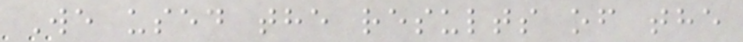We used the results of the
